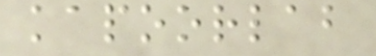kapoorlab
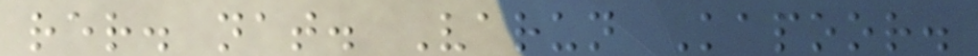rer. nat. Varun Kapoor.
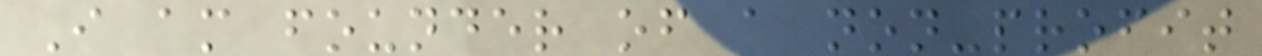I am founder of a non-profit
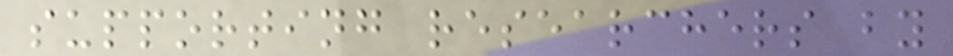supporting researchers by
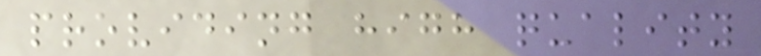providing high quality
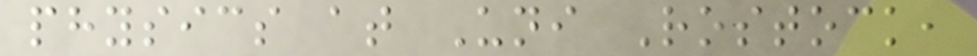physics at Uni Rostock,
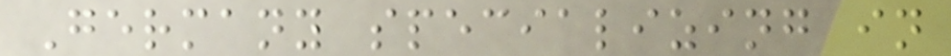Germany specializing in
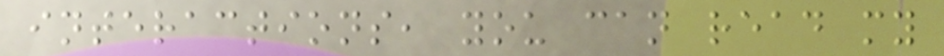interactions, you can read my
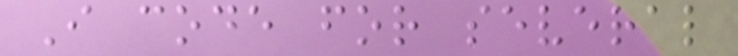I code for several
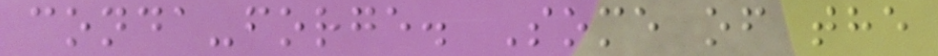conda-forge. Some of the
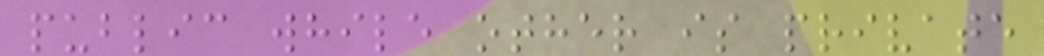public while other is private
